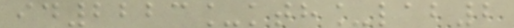id2223_kth_lab2
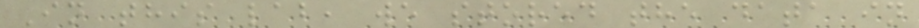In this lab, we stored the data in
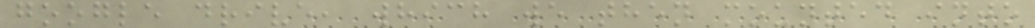google drive, which we then mounted into
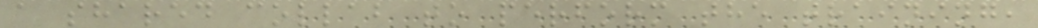a shared collab to perform the training,
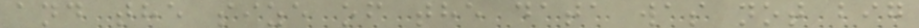and the size of the data was not big
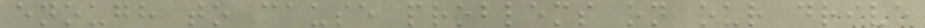enough to cause problems on our drive
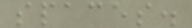spaces.
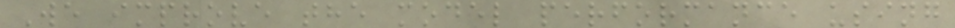We improve the model performance using
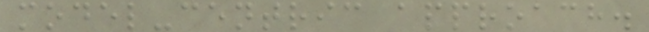model-centric approach.
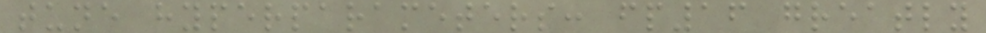tune hyperparameters: fp16 greatly
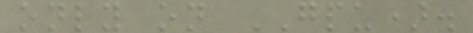only on GPU).
